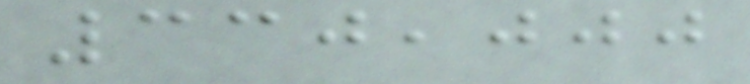330,000
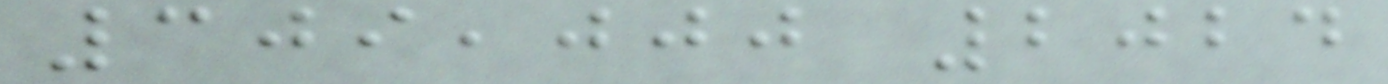309,000 2024
